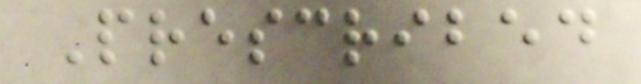Prescribed
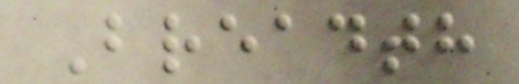Breadth
